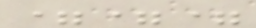===
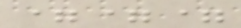===
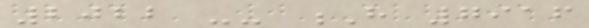2022 -- H 7916
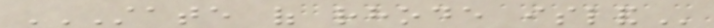STATE OF RHODE ISLAND
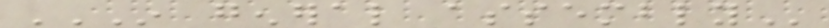IN GENERAL ASSEMBLY
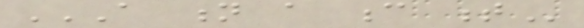A N A C T
